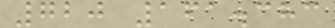720 161.383
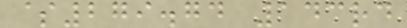$279.74 143rd
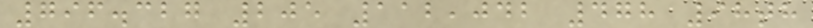796.327 205 112,042 478 98th
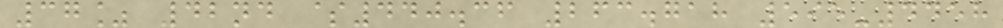37% 42nd $440.36 263.718 595-4458
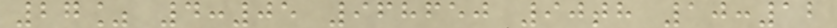27% 4:05 968650 90th 10:12
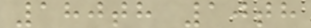180th 10th
